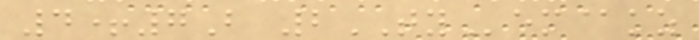4+7B 2TYem@kz
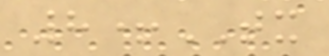8+TX
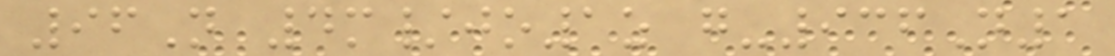96N 4m/jo1z g-936N1
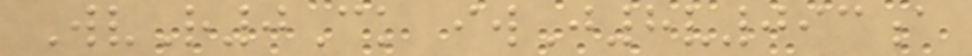WvR0Ck iwJ8v093a
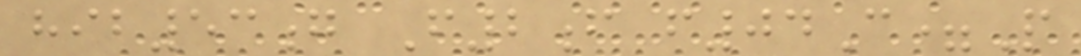hib53g F2f f04C=P
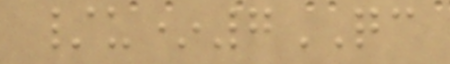/u*7QC
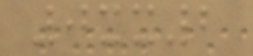0xx2
